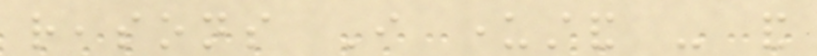reasons I understand - and
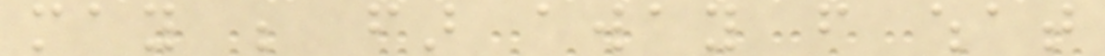may be far away from what
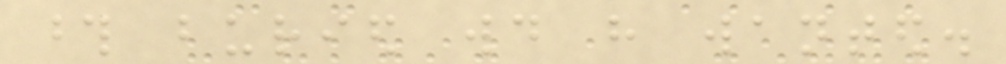those buried would have wanted.
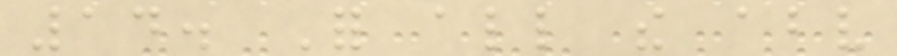14. For all the above
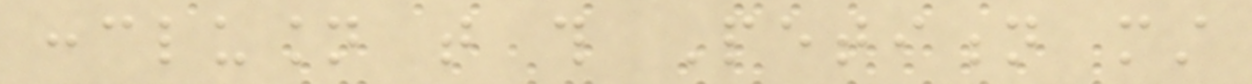conclusion that this Petition must
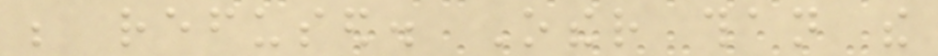be refused. Other than the
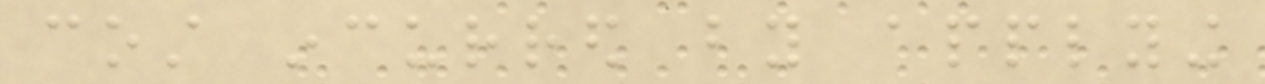cost incurred by applying
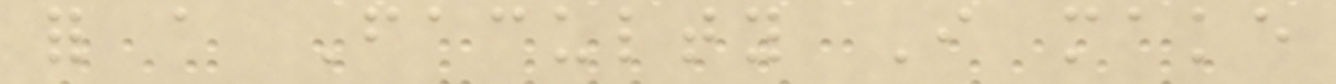for a Faculty I make
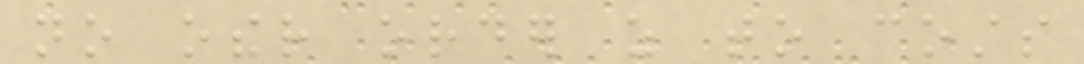no other order as to costs
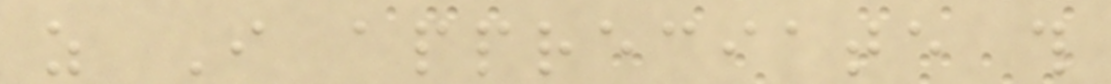as I appreciate this
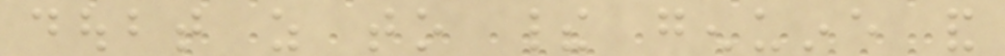doubt as to their genuine and
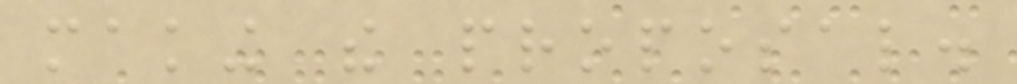making the proposal.
